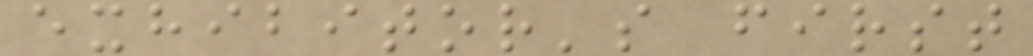exhibitor's first
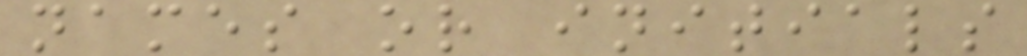names or initials
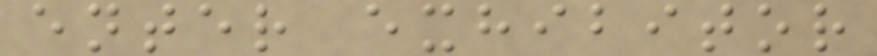enter exhibitor
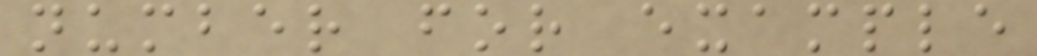number for example
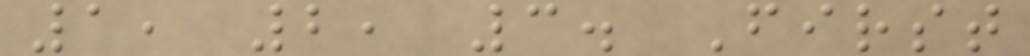1, 2, 3. First
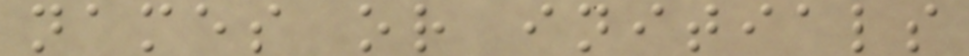names or initials
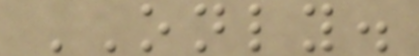ONLY.
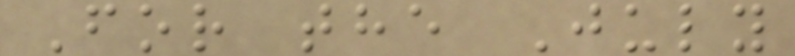For the July
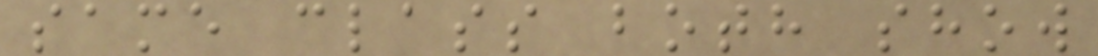same class both show
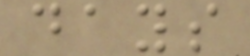days
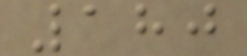180
